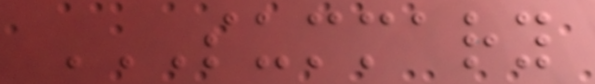SUMMARY
